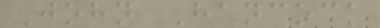John Hancock
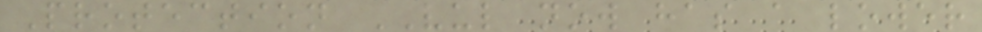Protection VUL now has a lower
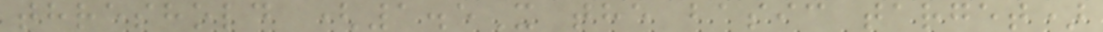threshold (1.5X the basic target)
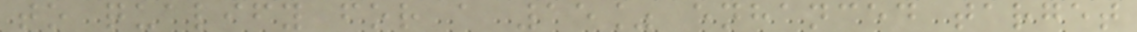to qualify for a 15% enhanced target
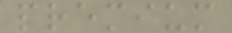premium
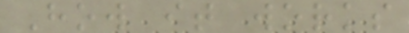How it works
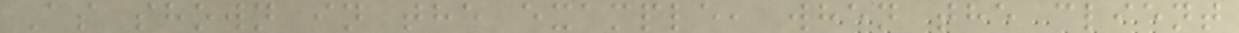As shown in the example, when the client
